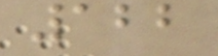122
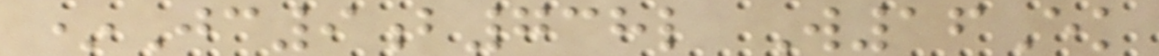*Jc9b738l W16Ek
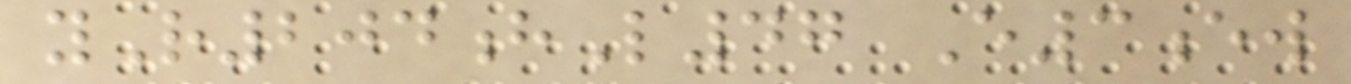yR204hL47 E3ew
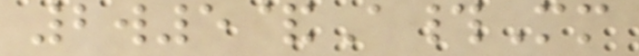2w5&A#Mm
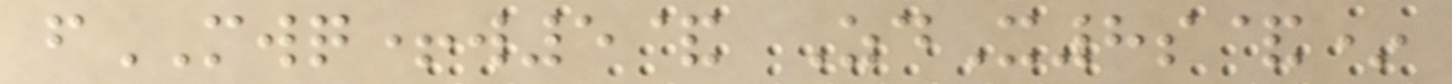fMWQ+w5& ZdX8s&*
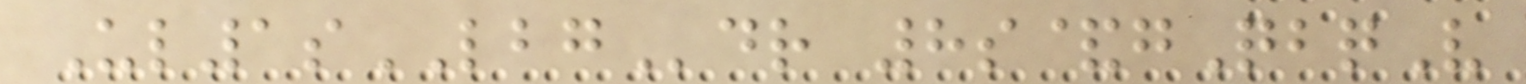Ul1sLBGdr 8s&gQbqV
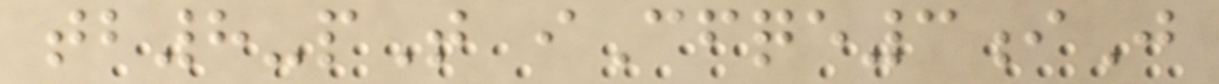tb8-pT iCfqe3iJ
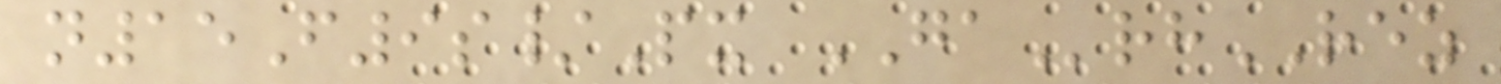n15F9s/Px GArhREZ
